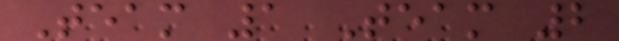Team 1 Team 2
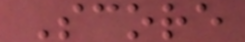Score
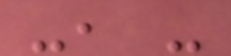-, -
